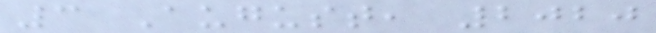3 August, 2020
